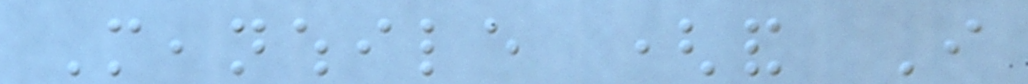Meanwhile (and I
